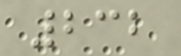232
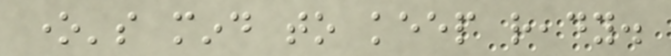one's mind to keep ready.
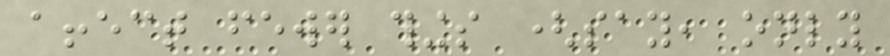affect fewer things (say, only
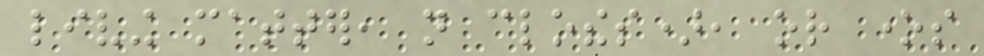living matter, not clothes), or ones
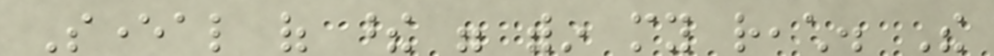Several of these were within my reach. The
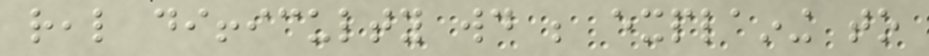real difficulty would be explaining to
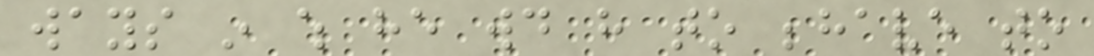ways in which he would have to behave to
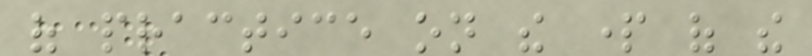of practice on the part of the
